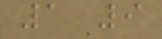1 9
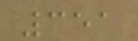351
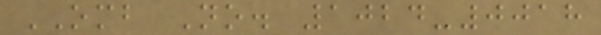OMB No. 1024-0018
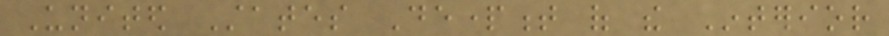United States Department of the Interior
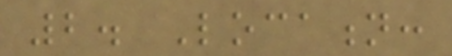2. Location:
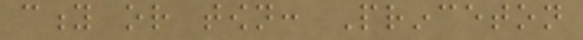city or town: Princeton
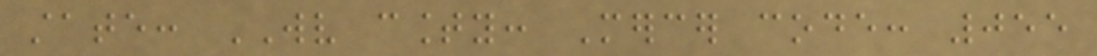state: WV county: Mercer code: 055
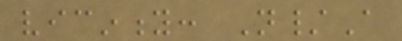vicinity: N/A
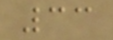33
